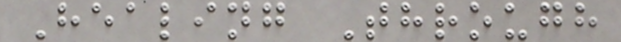Healing Through
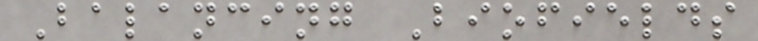Balancing Biofields
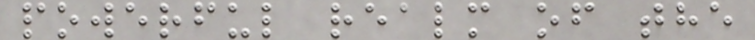powerful realm of the
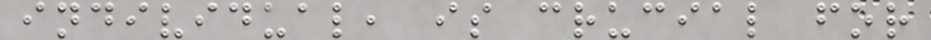individual, is crucial for
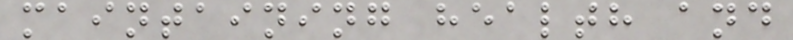maintaining health and
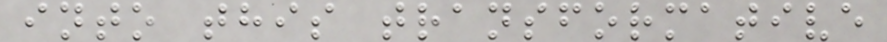into this transformative
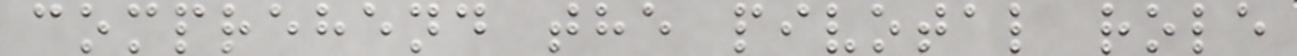comprehend the pivotal role
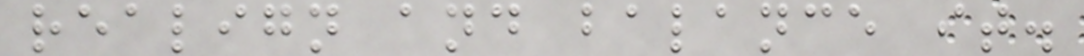realign and balance it.
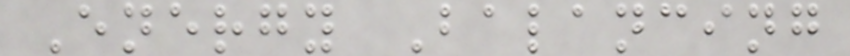Energy Balancing
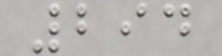294
